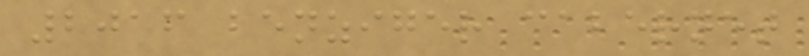2016 benziger cabernet
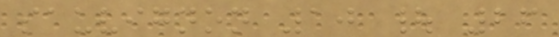sauvignon 10 | 26
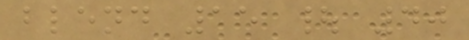blend 15 | 40
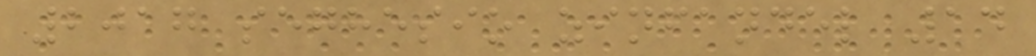2017 seghesio zinfandel 14
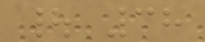| 38
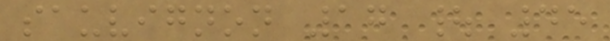sauvignon 17 | 45
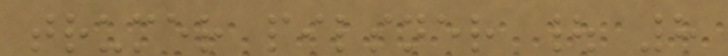trumer pilsner | 8
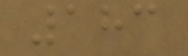183
